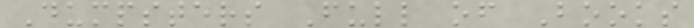Dumpsters Full of Books
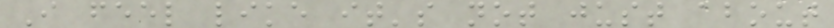I feel like it's not just about
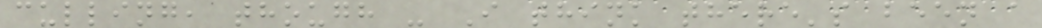culling, though - I think there's been a
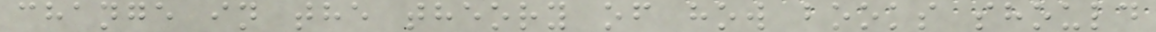change in the theory of how books should
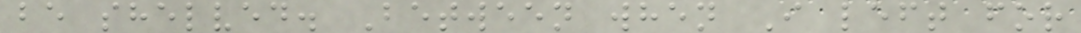be shelved. Between when I left for
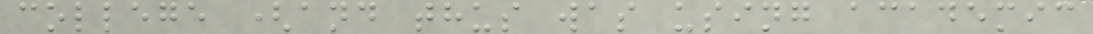college (and thus was using academic
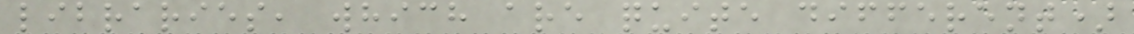libraries, which are quite different)
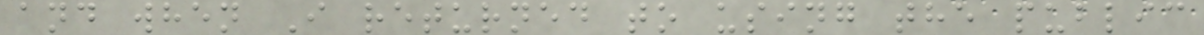and when I returned to using the public
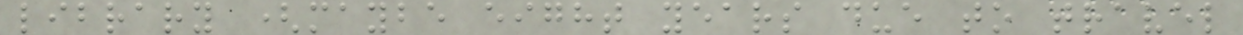library (maybe eight years due to travel
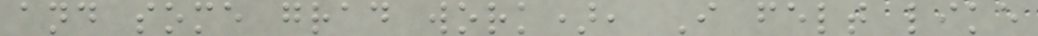and some grad work), I felt like
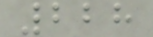228
